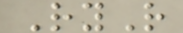RyR
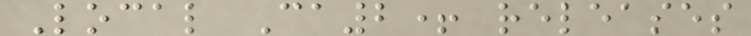Local Ca2+ releases
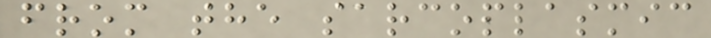from the sarcoplasmic
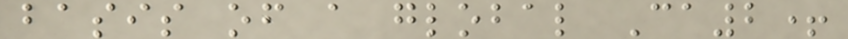basis of a global Ca2+
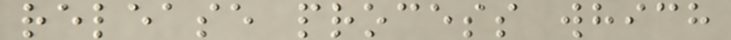release process which
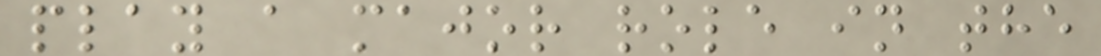play a major role in the
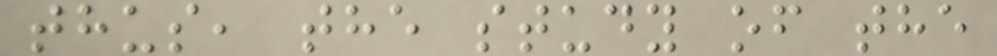thus, the study of the
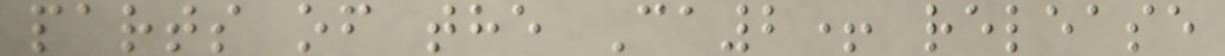parts of the Ca2+ release
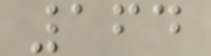164
